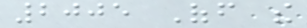2005 Off the
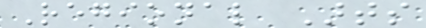Regional Arts
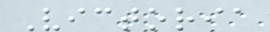Victoria
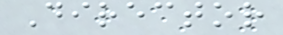Director
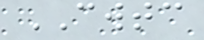CWTC
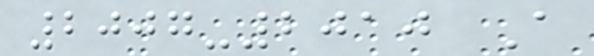2007-2010 A
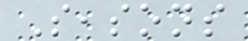Seasons
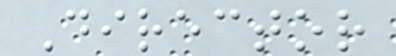Director
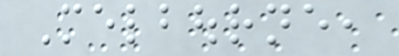Melbourne,
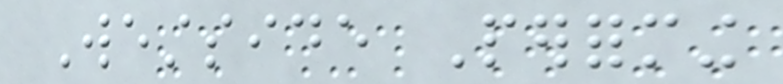Westside Performing
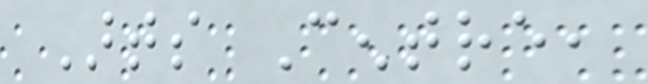Arts Centre,
